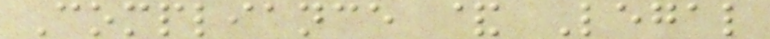Compliance & Legal
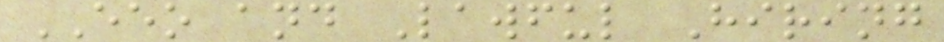EEO and Lawful Hiring
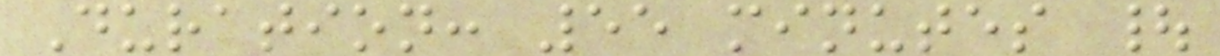Duration: 55 minutes |
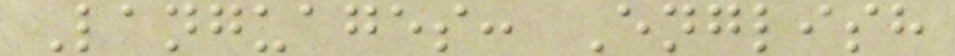Languages: English
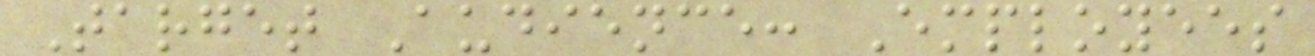Target Audience: Employees
